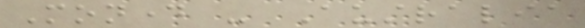Monday - Australia
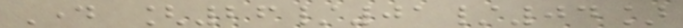Day [26/01/04]
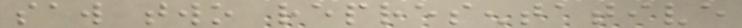saw two representative
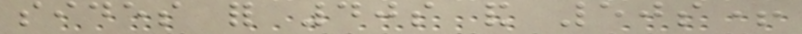sides for 40s and 50s+
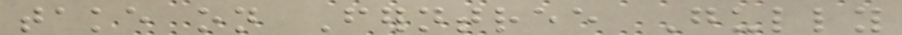take on Ferntree Gully
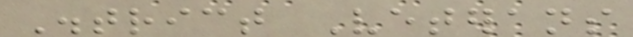District Veterans
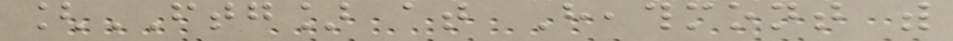[FTG] at Heathmont with
